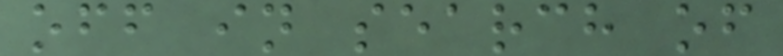off in search of
